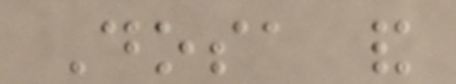Dosa and
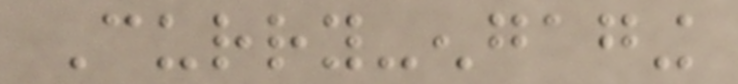Curry-engaging
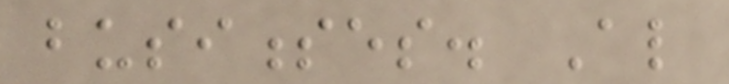businesses. Also
